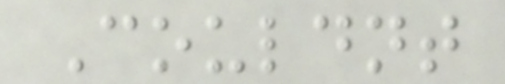Couldnt
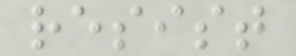resist
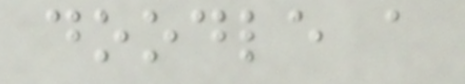doodle a
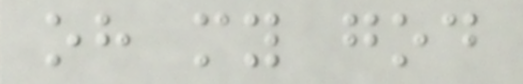oh my god
